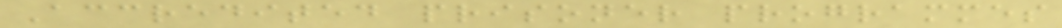Accredited prisoner programmes
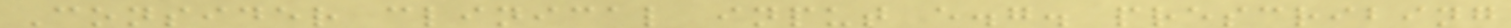Consider clinical input e.g. prescribing
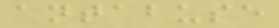antabuse
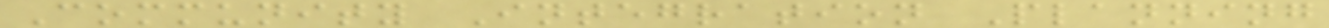Community Integration Planning
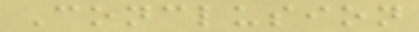Conclusion
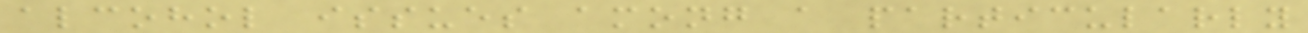alcohol issues among a particularly
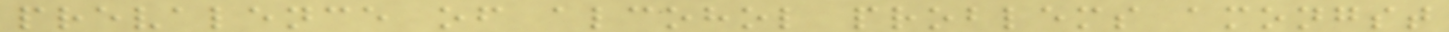prevalence of alcohol problems amongst
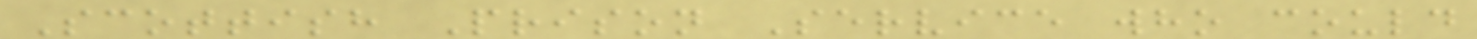Scottish Prison Service who could
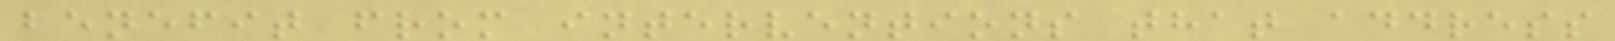benefit from interventions that address
